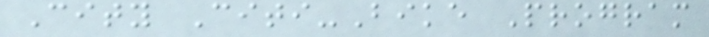City Citi-Bike Program
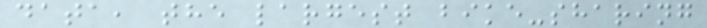data, the largest bike-sharing
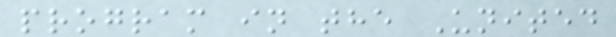program in the United
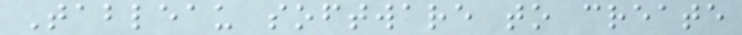Tableau software to create
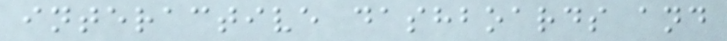interactive dashboards and
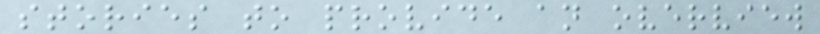stories to provide an overview
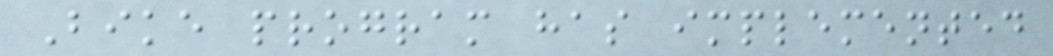Bike program has implemented
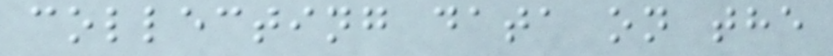collecting data on the
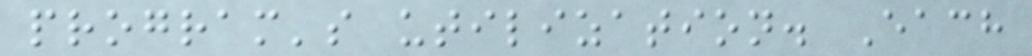program's utilization. Each
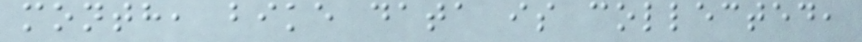month, bike data is collected,
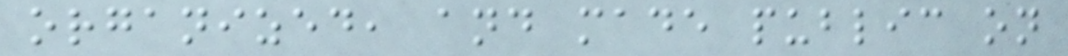organized, and made public on
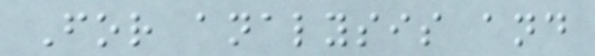For analysis and
